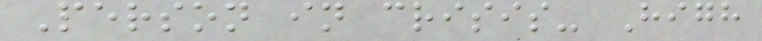Person in crisis- High
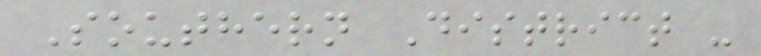Southern District -
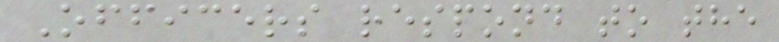Officers respond to the
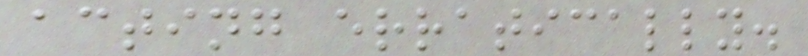acting erratically.
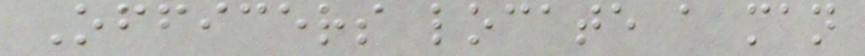Officers locate a man
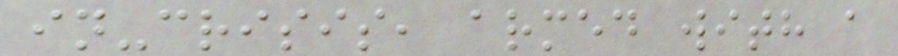in-crisis, armed with a
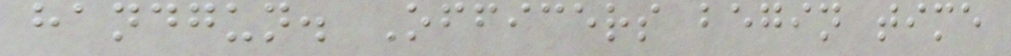handgun. Officers begin time
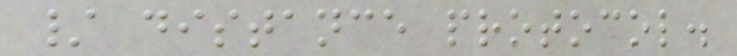/ distance protocol.
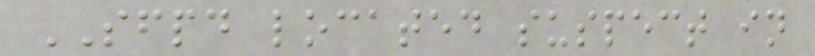SFPD located suspect in
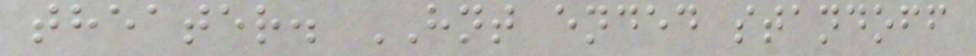theater. HNT ended standoff
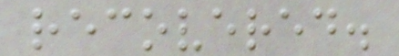recovered.
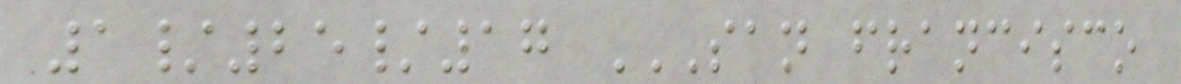1/25/17 SAN FRANCISCO
